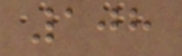108
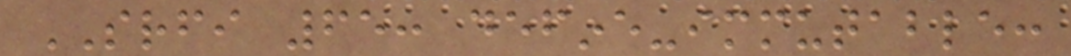SRFI 65: define-immutable:
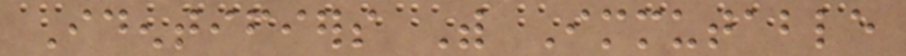Identifiers With Immutable
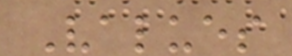Values
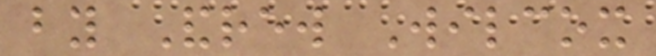by Andrew Wilcox
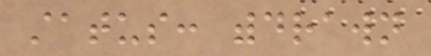status: withdrawn
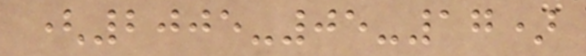(2005-05-17)
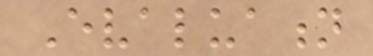Evaluation
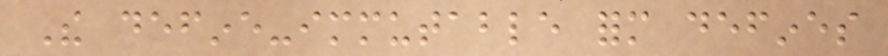The define-immutable form defines
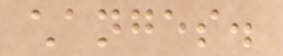changes.
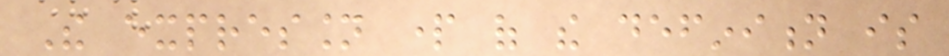The expression part of the definition is
